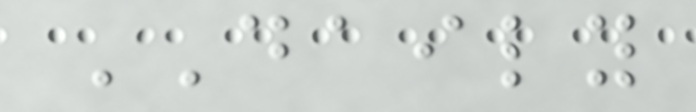DAILY
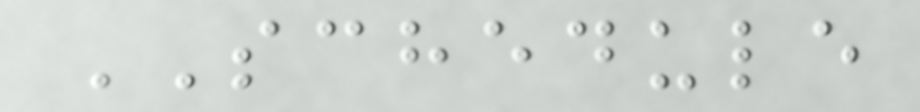SCHEDULE
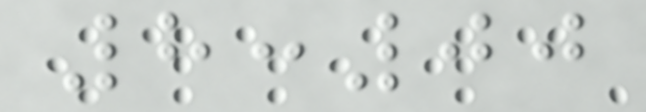8:00
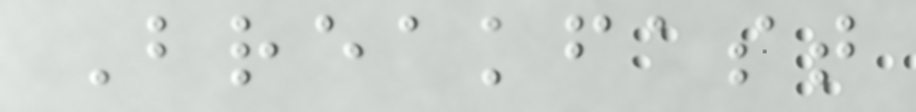Breakfast
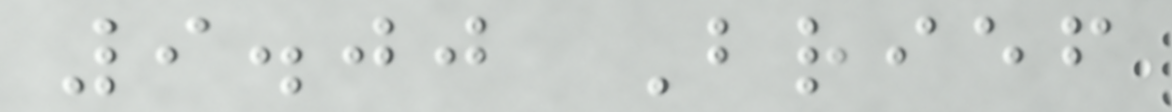9.00 Brief
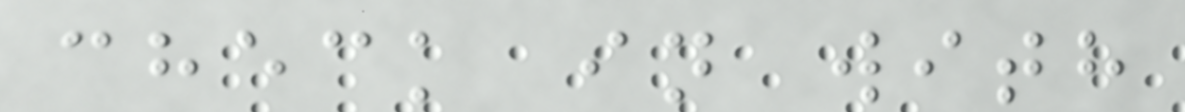check in with
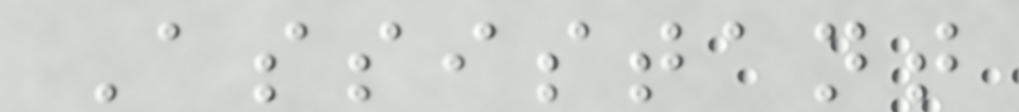Assistant
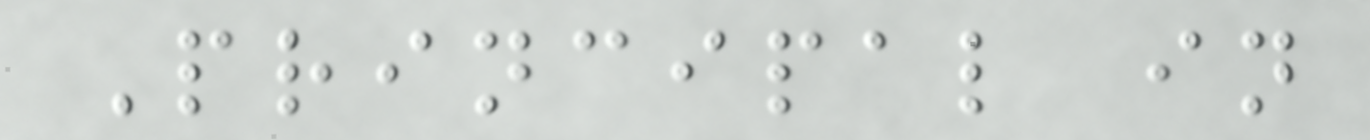Principal in
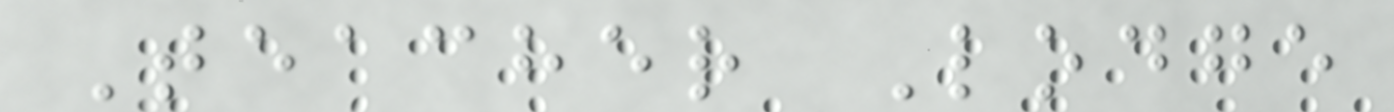Teacher Lodge
